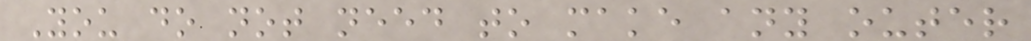You do not need to make any outer
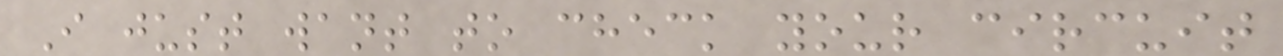I just want to check your circuit
